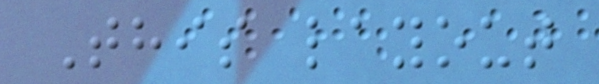This layout
